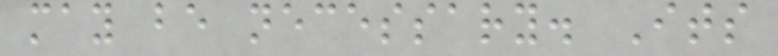may be necessary. Its
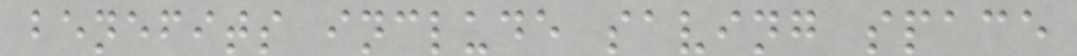benefits include saving space
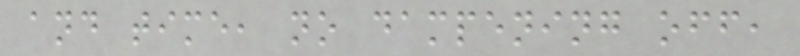and time, no dampening off,
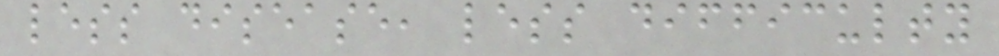less disease, less difficulty
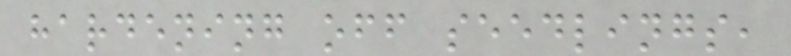hardening off seedlings,
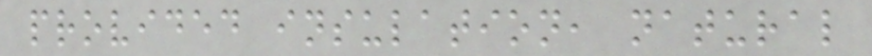provided insulation, natural
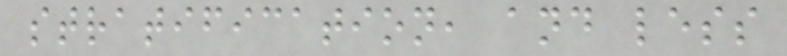stratification, and less
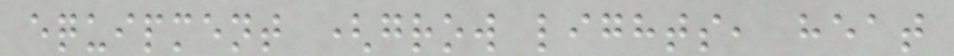equipment (grow lights, heat
